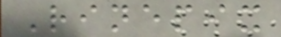Rinepix
